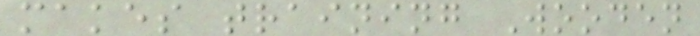makes training Wooden
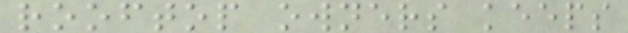rooftop owners keeps
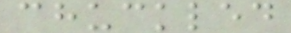chuckled
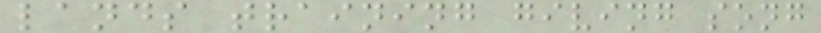lands training giving song
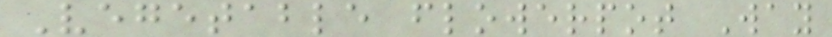Vegetable flowerpot Way
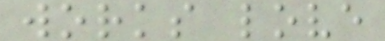works love
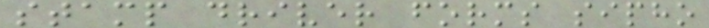stamp driver forms sipho
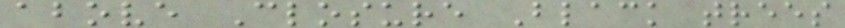above Closure Black trees
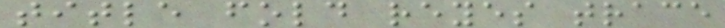title fold reyes trace
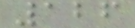126
